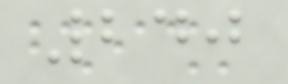240
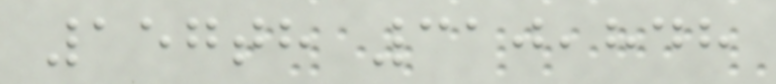157th 310,848
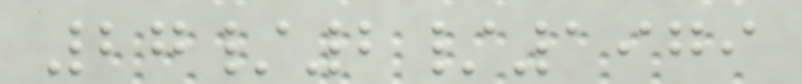27/2/1979
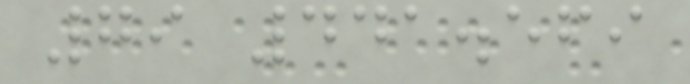79 441.569
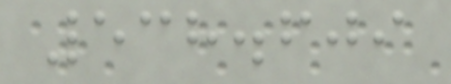538.609
